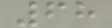68
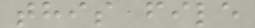this file
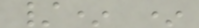/* *
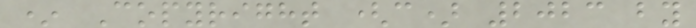* Copyright (c) 2023 by
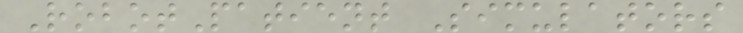RobotPatient Simulators
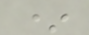*
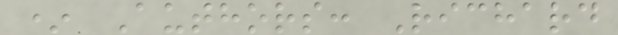* Authors: Richard
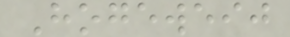Hogeweij
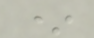*
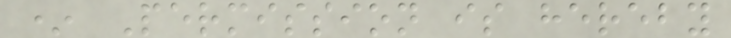* Permission is hereby
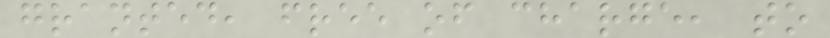granted, free of charge, to
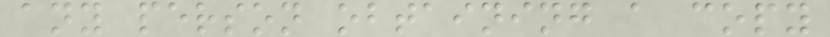any person obtaining a copy
